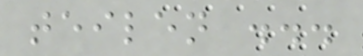teilen ...
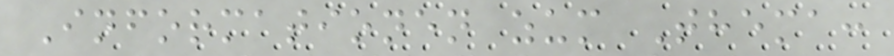Informationen zum Thema:
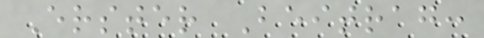Erster Beitrag:
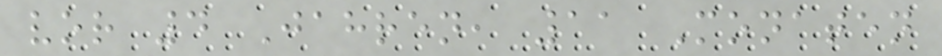vor 4 Jahren, 11 Monaten
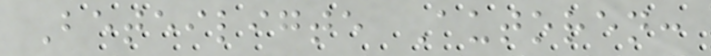Beteiligte Autoren:
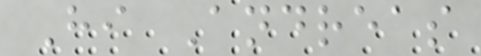Hi Andreas
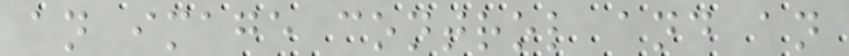an image control and an
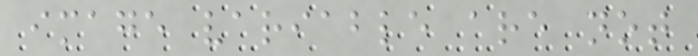image variable are not
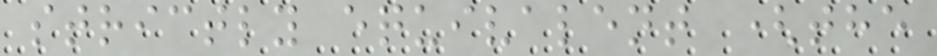strictly equivalent (the
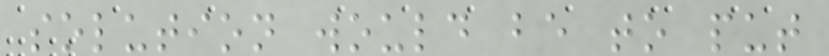solution would be to put
